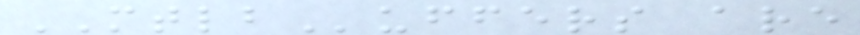MTLBuffers are
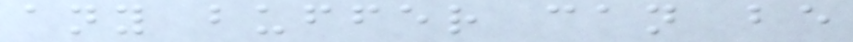any buffer can be
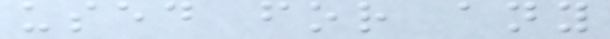used for any
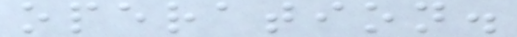operation.
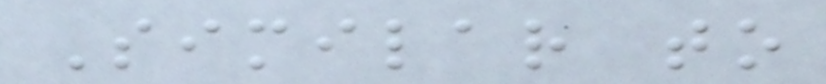Similar to
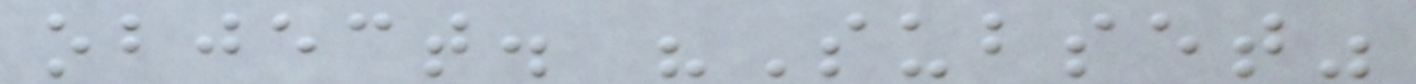object. "Subset"
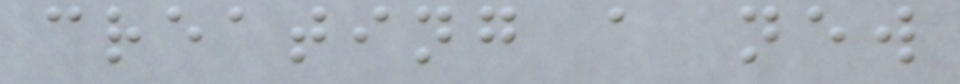creating a new
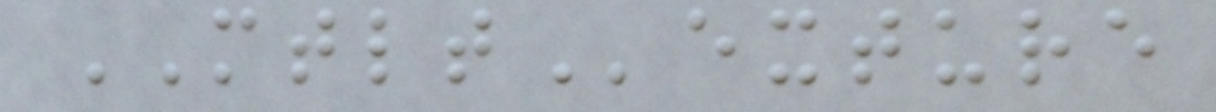MTLTexture
